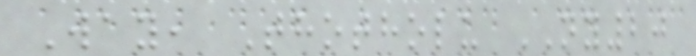Way, Thotholu NY20
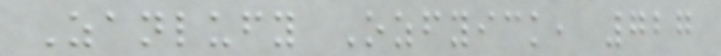Zanlufy Ozfyick, 727
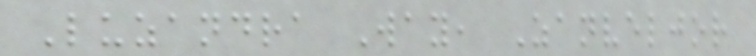Luzandra Way, Zanveljor
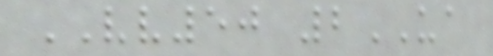VV50 2UA
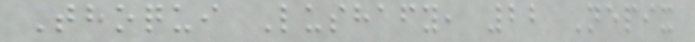Thoqui Lushafy, 22 Nepix
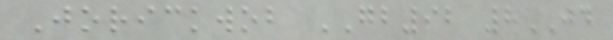Jorickwob GB92 8JD
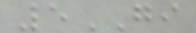5GI
